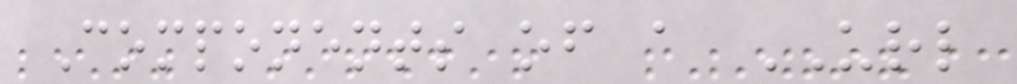Components of a URL
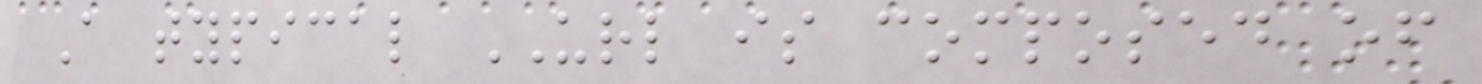A typical URL is composed of
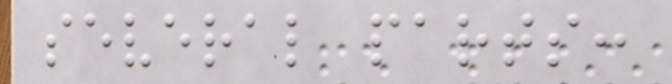several parts:
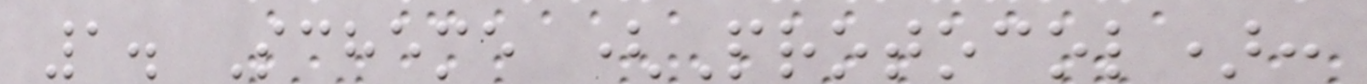1. Scheme (Protocol):
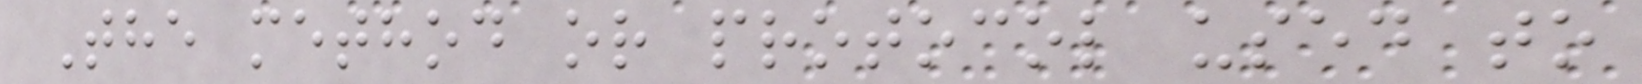The method or protocol used to
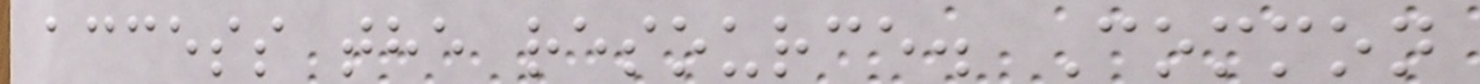access the resource. Common
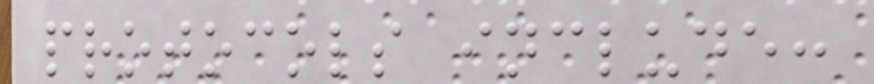protocols include:
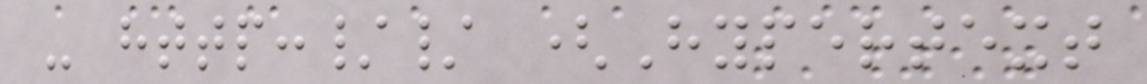- http:// (Hypertext
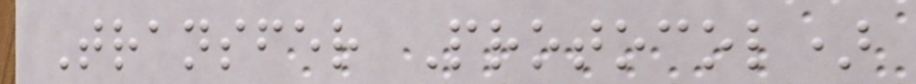Transfer Protocol)
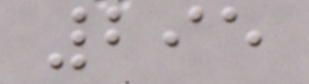295
